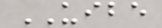UIBE
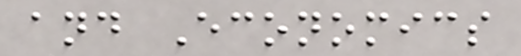and Economics
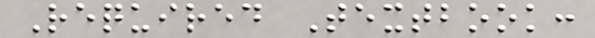Required Textbook:
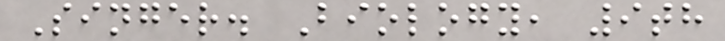Singer. Biology, 9th
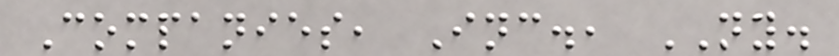Companies, Inc., NY.
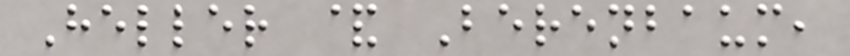Heller & Berenbaum,
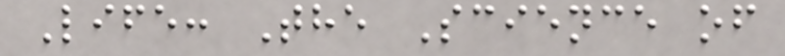Life: The Science of
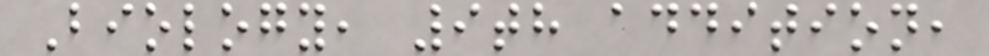Biology, 9th addition,
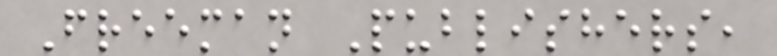Freeman Publishers,
